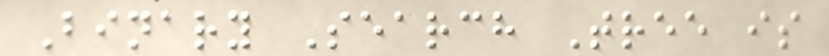Binary Search Tree is
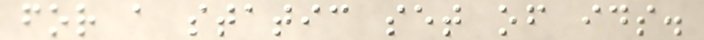for a static set of ids.
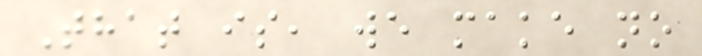That is, we make no
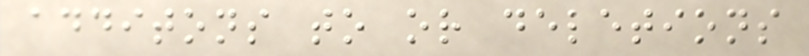additons to or deletions
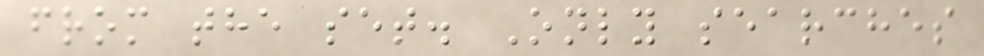from the set. Only searches
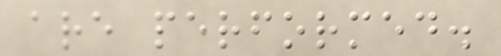are performed.
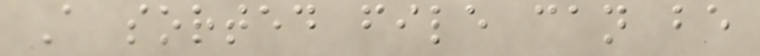A sorted file can be
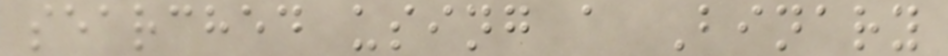searched using a Binary
